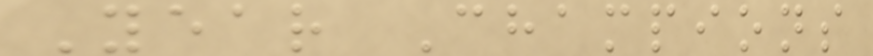Year Champions
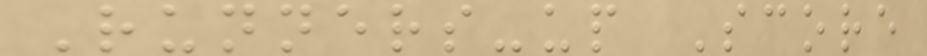Runners-up Score
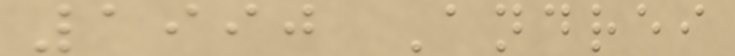1990 Andrei
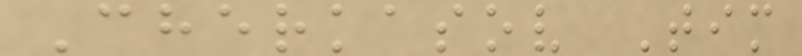Cherkasov Tim
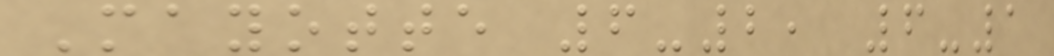Mayotte 6-2, 6-1
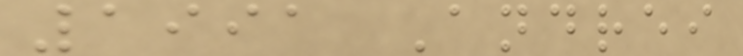1991 Andrei
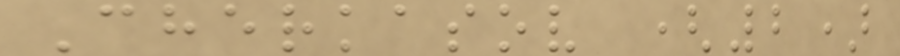Cherkasov (2)
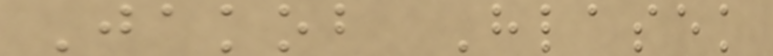Jakob Hlasek
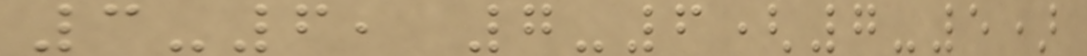3-6, 7-6(7-5)
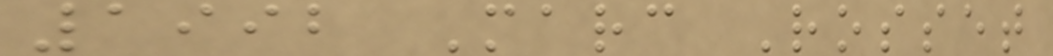1992 Marc Rosset
